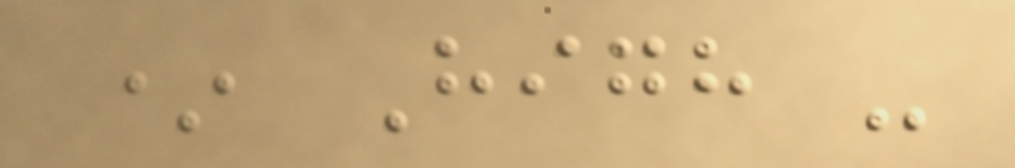* High -
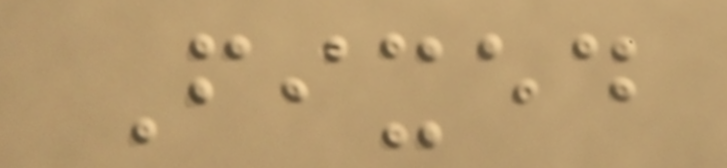Fixed
